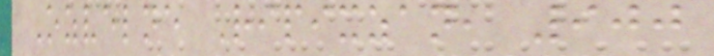Ozvelne Ripixzan, 900
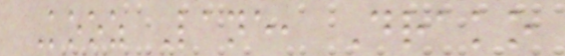Kooz Lane, Drako
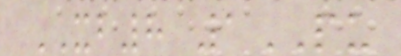XB8 1PU
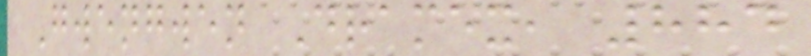Gwengwen Dramex, 884
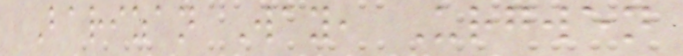Barizan Way, Urgwen
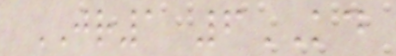JR1 6KD
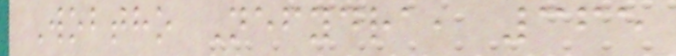Wobtho Nefydra, 365
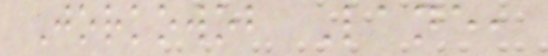Jorkowob Lane,
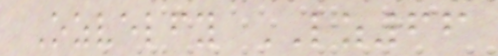Ozvelfy LZ66
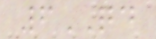6QD
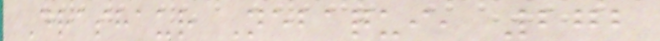Drashaur Nebaqui, 272
